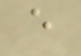e
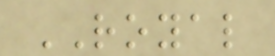ROYAL
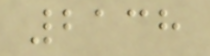2138
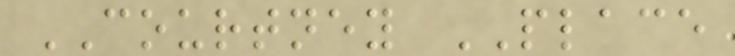COURTNEY PLACE
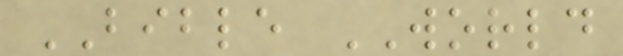BIBLE WORLD
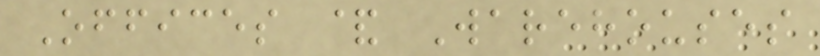Offices & Warehouses
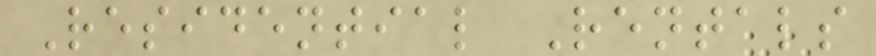Residential Rentals
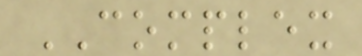COMPLEX
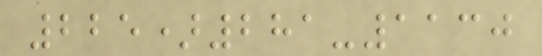225)281-1130
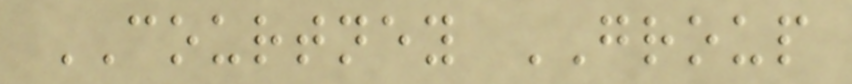COURTNEY GROUP
